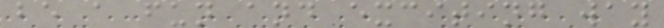be a fun and exciting way
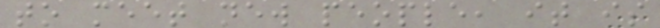to meet new people, it is
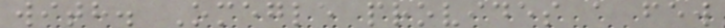with. Omegle provides a few
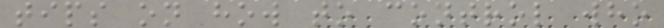tips on how to control who
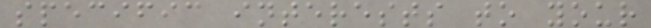specific interests to your
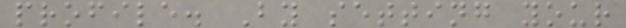profile. By setting your
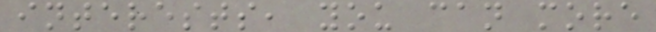interests, you can more
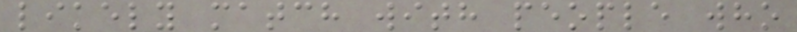likely match with people who
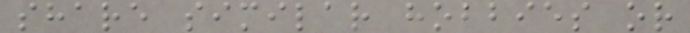share similar hobbies or
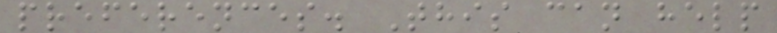preferences. This can help
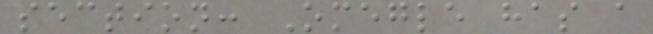section: Omegle has a
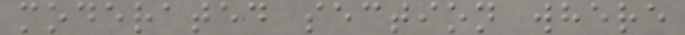moderated section where
